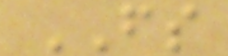FS
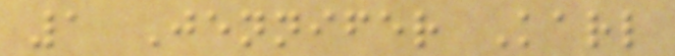1 Jennifer Karl
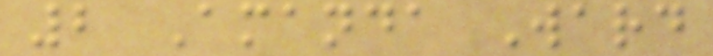2 Amanda Ward
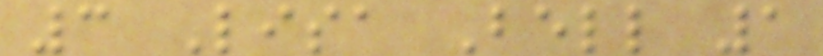3 Lisa Bell 1
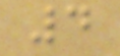4
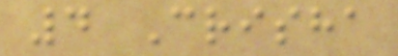4 Crisha
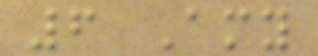6 Amy
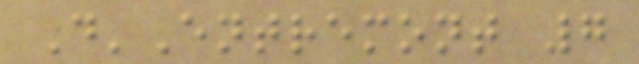D'Entremont 7
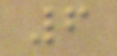6
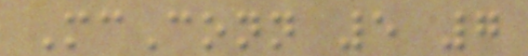McConn 5 7
